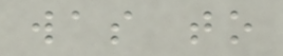was to
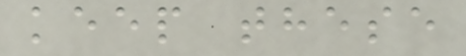keep these
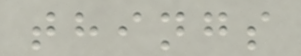things
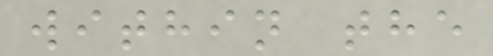within the
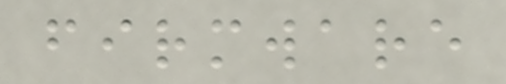firmware
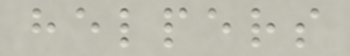helpers
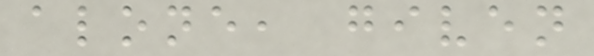alone, given
